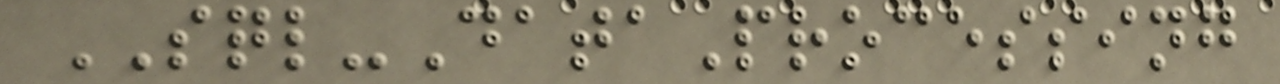SQL-DataProcessing
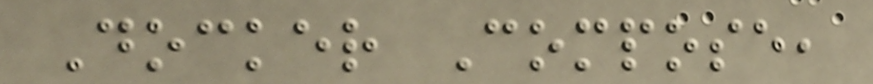Docker Compose,
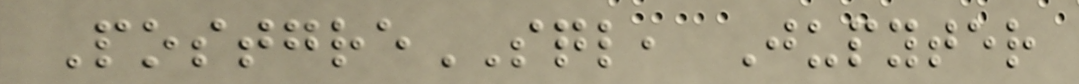PostgreSQL, Jupyter
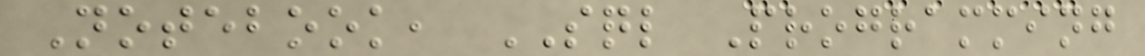Notebook, SQL Programming
